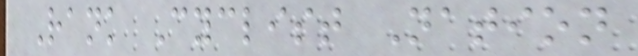Rank Cyclist Nation
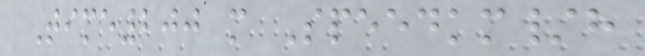Time200 m Speedkm/h
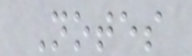Notes
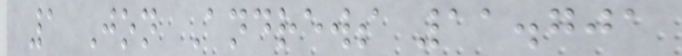1 Jon Andrews 11.701
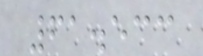61.533
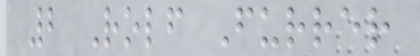2 Rolf Furrer
